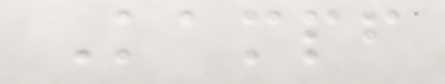Kampf
